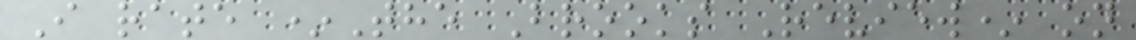I rate *The Brooks Review* on
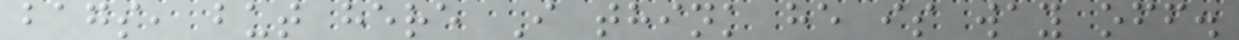bags, but here I think he is way off.
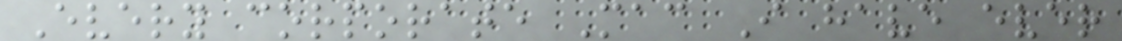Every corporate Mac I have ever
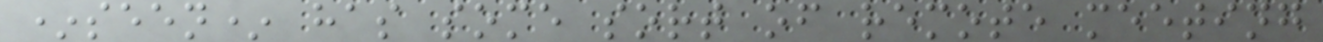*seen* has some sort of remote meeting
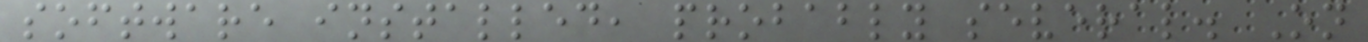software installed, probably several. On
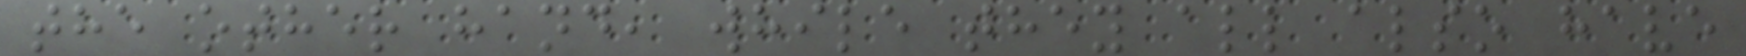the other hand, while they all also have
